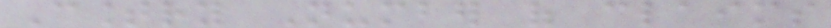Country Number of claims
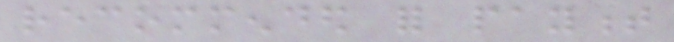recommended for payment
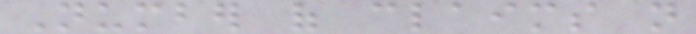Number of claims not
